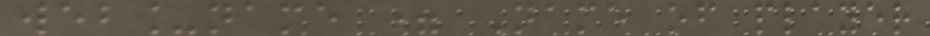web_name = Name of player
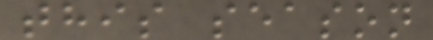this season
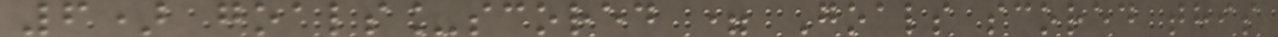6) goals_scored = Goals scored this
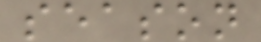season
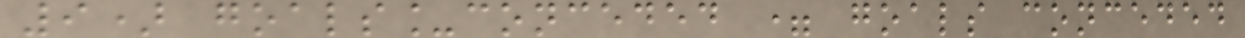9) goals_conceded = goals conceded
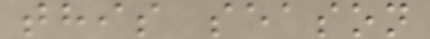this season
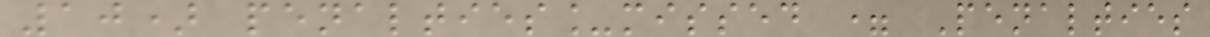10) penalties_missed = Penalties
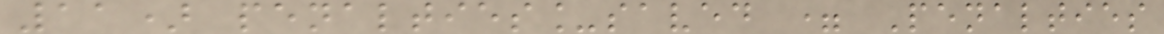11) penalties_saved = Penalties
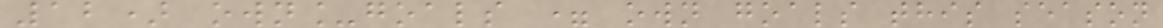12) own_goals = own goals this season
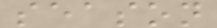season
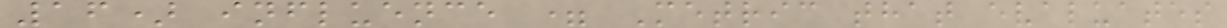16) influence = Metric that evaluates
